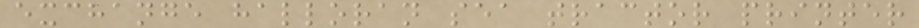exchange halloran sea tractor printer
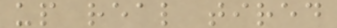up real tired
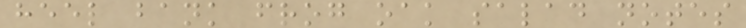heel bank frog oak salad notes
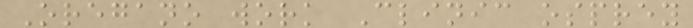Oregano work Clinic osprey
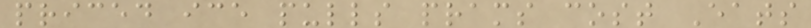priced ice pulls prams cost Eats
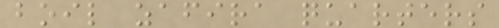boil zafira quarters
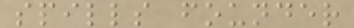spills founder
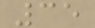35
